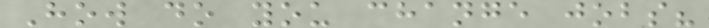How do you change jobs?
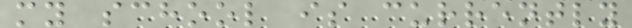my school is currently
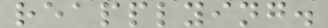reapplying.
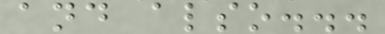and also...
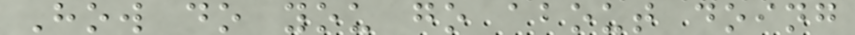How do you go about doing
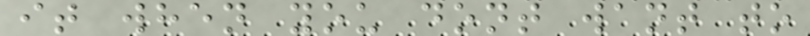it when you dont want to
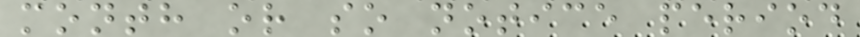month or so notice period
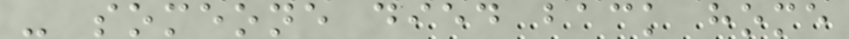- someone died back home
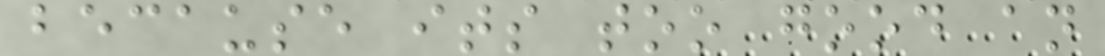because its too good an
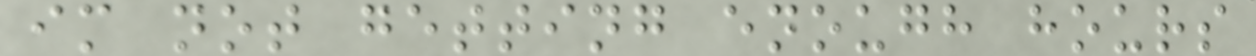im not getting enough hours
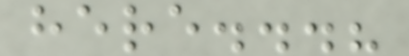here...?
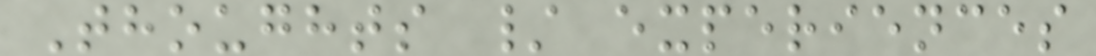Thoughts / experiences
